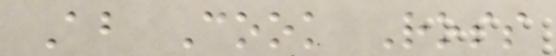About Cook Ross
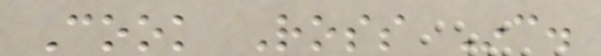Cook Ross Inc.
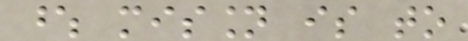whose mission is to
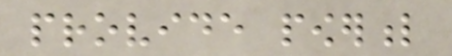provide powerful
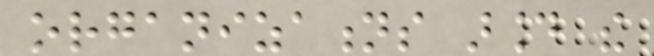organizations around the
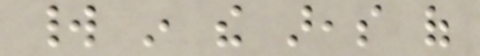world in the areas of
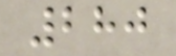280
